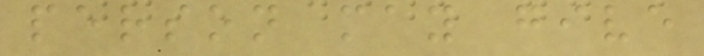person may give
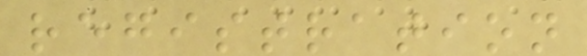registration
